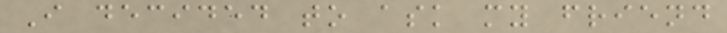I decided to ask my friend
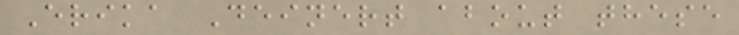Erika Deinert about these
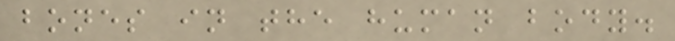bones in the human body.
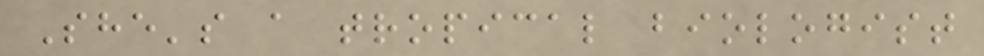She's a tropical biologist
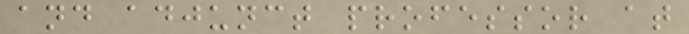and adjunct professor at
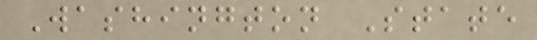Washington State
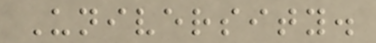University.
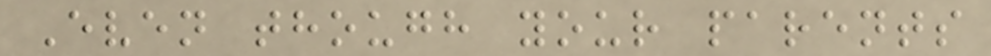Even though your parents
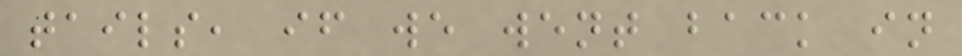tails, if we went back in
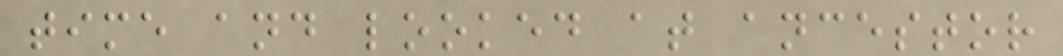time and looked at ancestor
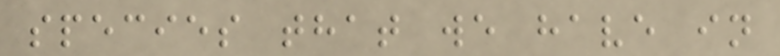species that we have in
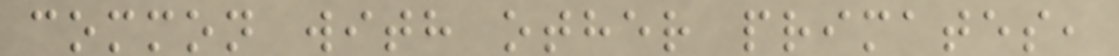common with other primates,
